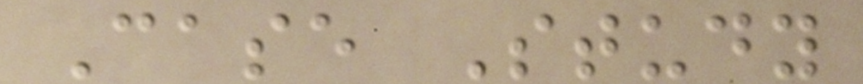Case Study
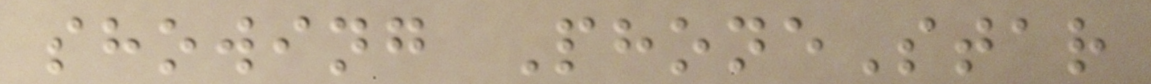showing PhoneStar
